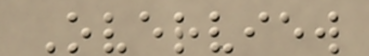Overview
